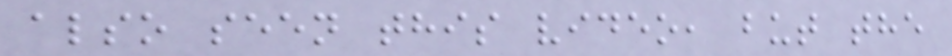also seen this video, but the
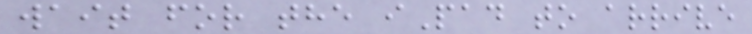wait for the iPad to arrive
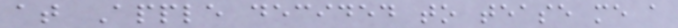at Apple decided to tease me a
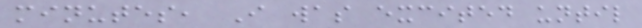minutes, I was excited until
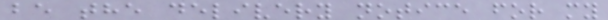be the delivery notice for my
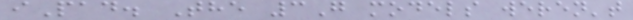iPad. The 3G models weren't
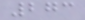273
